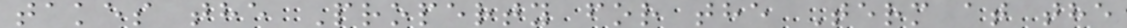takes the Property for the Term at the
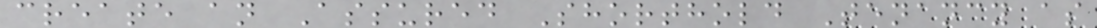create an Assured Shorthold Tenancy as
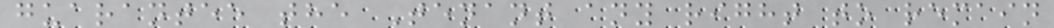guarantee the Tenant any right to remain
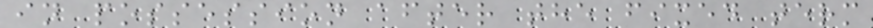in possession after the fixed term
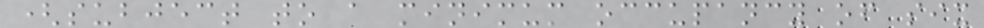(subject to a minimum occupancy of six
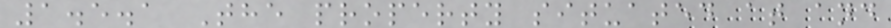1.5.1 The property situated at and
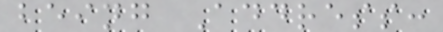being Address:
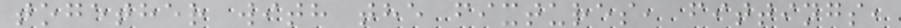together with the fixtures, fittings,
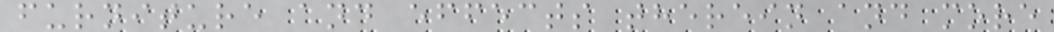furniture and effects therein and more
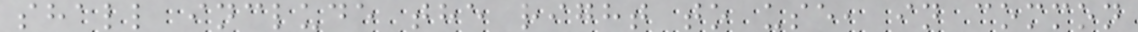shall include the right to use, in common
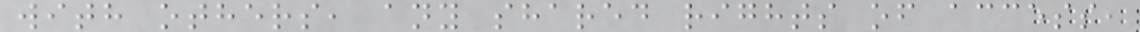with others, any shared rights of access,
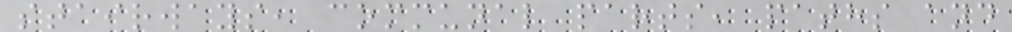stairways, communal parts, paths and
